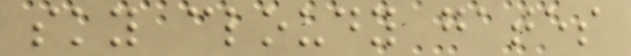sky cloudy gates
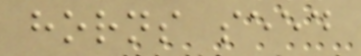horns seed
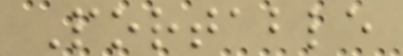Portable
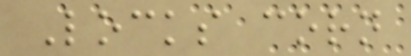Locks corn
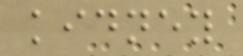kidney
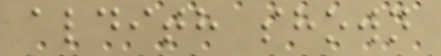aldith shown
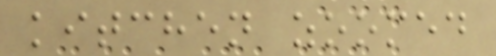kitchen zoomed
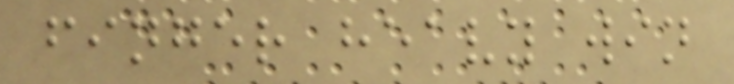finger heavy win
